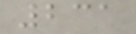231
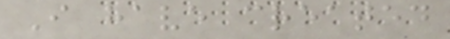I have created
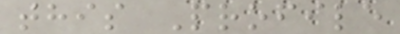this Profile
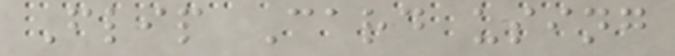Flip Card using
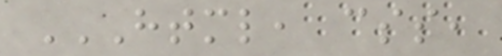HTML, CSS,
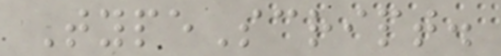TypeScript.
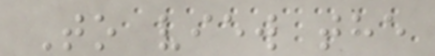To view the
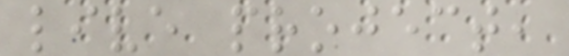live project,
